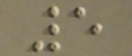5
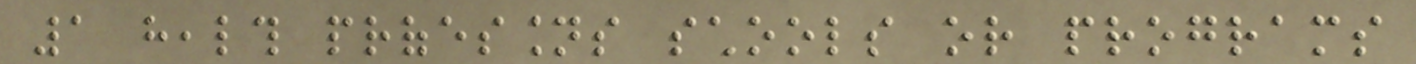1 health professions schools or programs
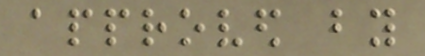approved by
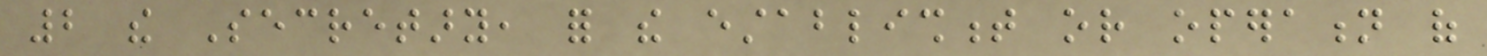2 the Secretary, for the establishment or operation of
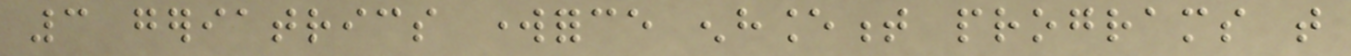3 geriatrics workforce enhancement programs that
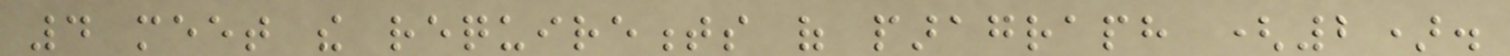4 meet the requirements of paragraph (2).
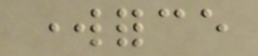workforce
